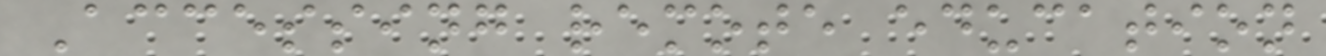Accessing remote education
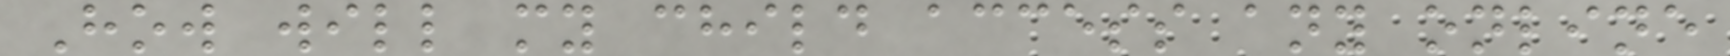How will my child access any online
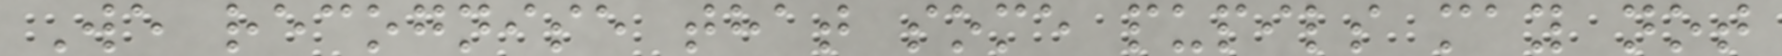We recognise that some pupils may not
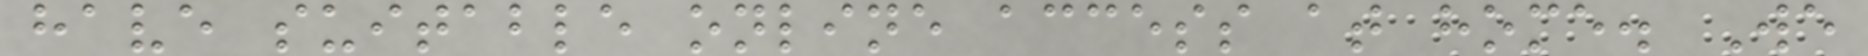have suitable online access at home. We
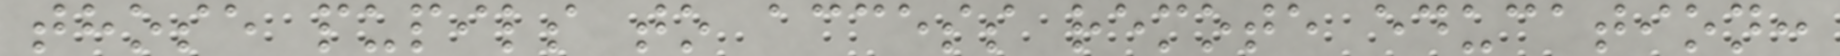those pupils to access remote education:
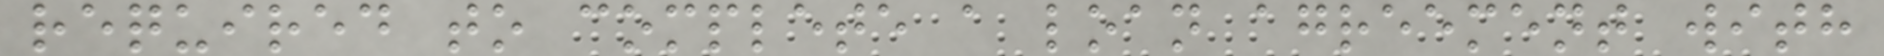required to complete a loan agreement with
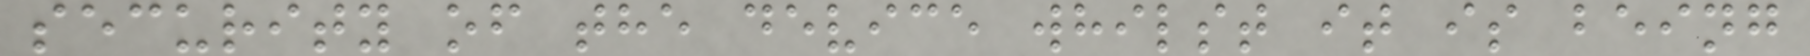security of the device whilst it is being
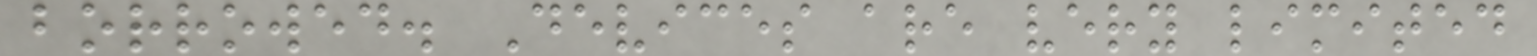borrowed. Devices are very limited
